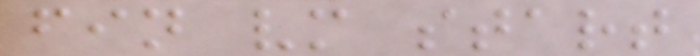fin vm start
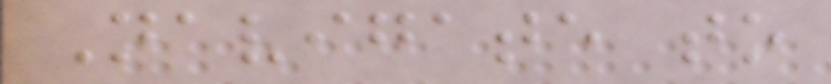Navigate to
